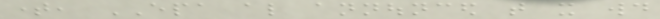time, EPA also announced that it would
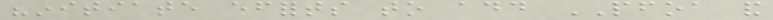"initiate efforts to add PFOA and
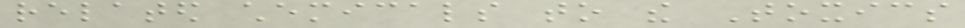related chemicals to the Toxics
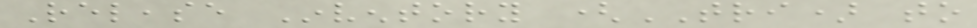Release Inventory (TRI) to
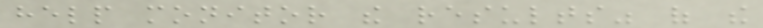help monitor the results" of the
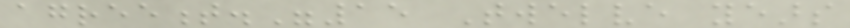agreement."15 Twelve years
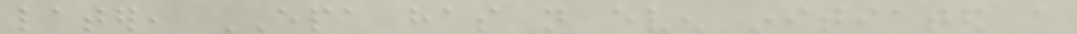later, EPA has not even initiated a
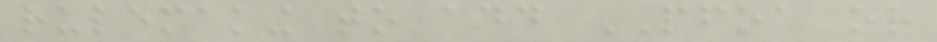rulemaking to add PFOA or
